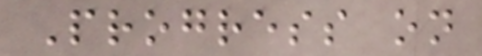Progress on
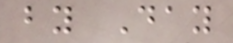by Day
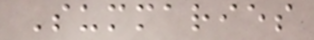Summaries
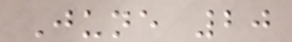June 20
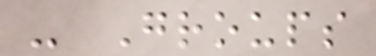- Groups
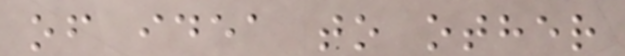of idea to other
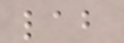lab
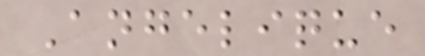Angelique
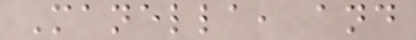Manella, and
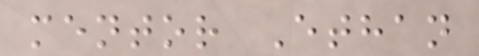mentor Ethan
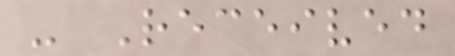- Received
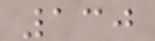130
